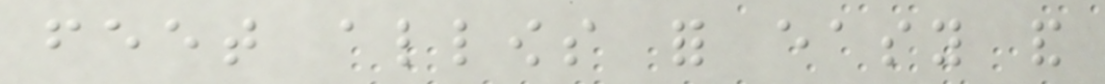feet allows for easy and
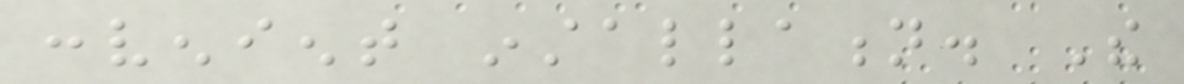convenient installation. The
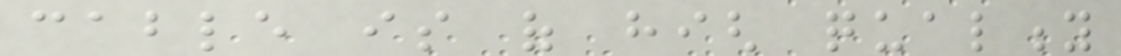cable is of high quality
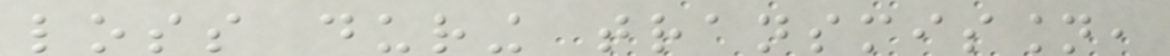loss during transmission,
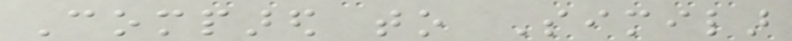Compared to Similar
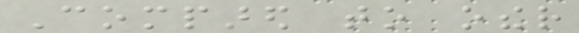Compared to other
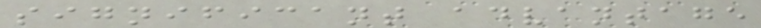significant advantage
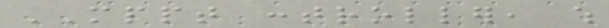MPPT controller, which
